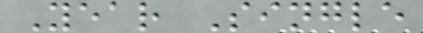Year Single
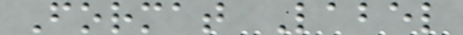Format Label
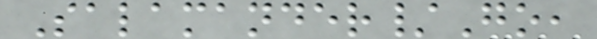Salamander/Go,
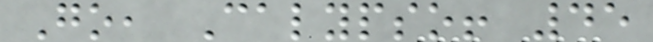Go, Calypso! 45
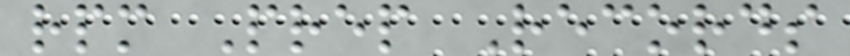rpm Prep Records
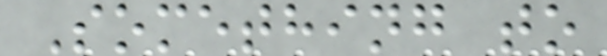Something to
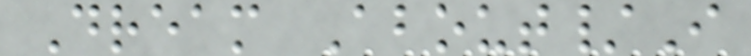Dream About/I
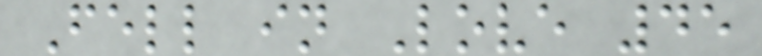Fell in Love 45
